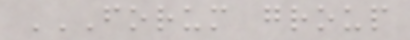FORUM GROUP
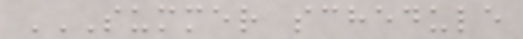SUMMER SCHEDULE
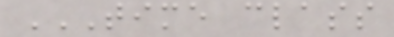TIME CLASS
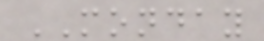MONDAY
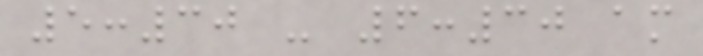5:30 - 6:30 am
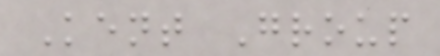Kent Group
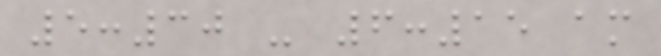5:30 - 6:15 am
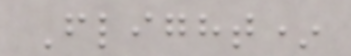Flight*
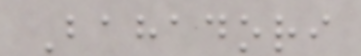Bahadori
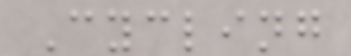Cycling
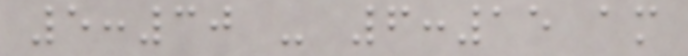5:30 - 6:15 am
